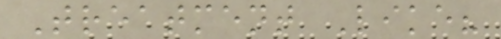Treatment Like?
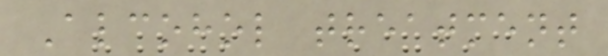Alcohol treatment
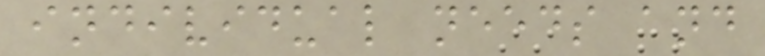individual needs and
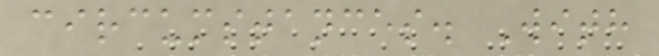circumstances. With
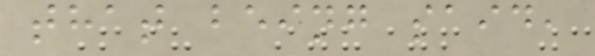that being said,
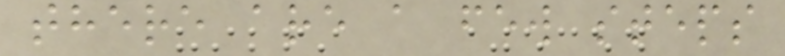there are a few steps
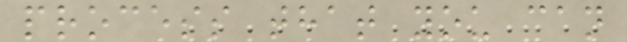process that you can
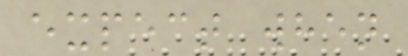expect when
